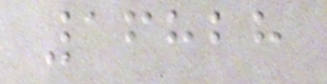16828
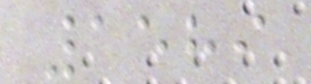1589
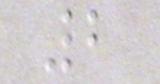2
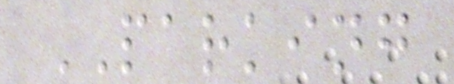PARKING
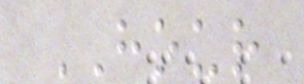HOUR
